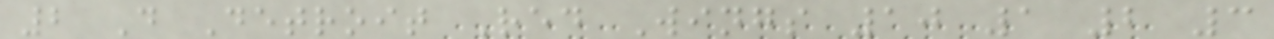2 D Detroit Red Wings 10 1 2 3
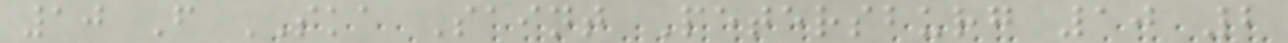10 F SKA Saint Petersburg 10 2
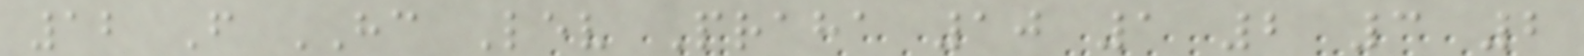12 F HC Lev Praha 10 1 2 3 2
